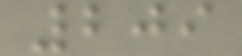209
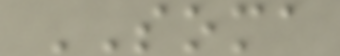SOMA
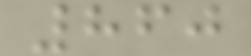860
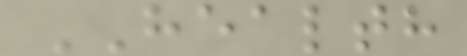HEALTH
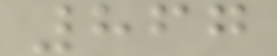867
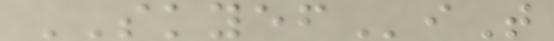SKYEFiT
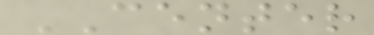CENTER
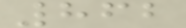862
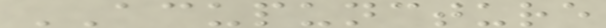ACUPUNCTURE
